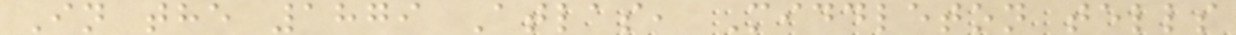In the 1879 Atlas, Middleton tells
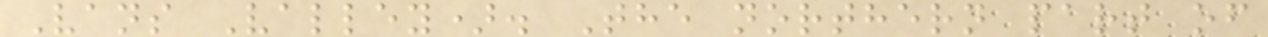Vans Valley). The northern part of
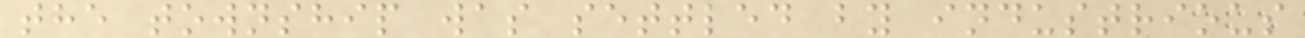the township was settled by industrious
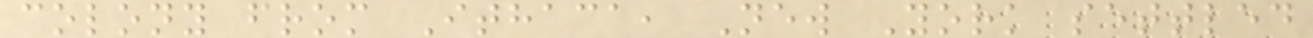colony from Ithaca, New York settled
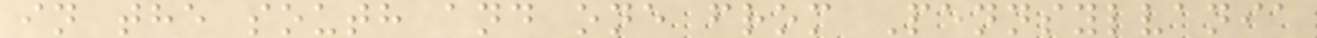in the south and one from Pennsylvania
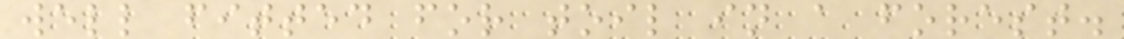well fitted for toil in a forest.
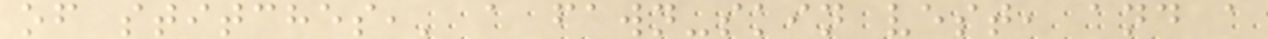of stitches,' a fawn-skin vest, and a
